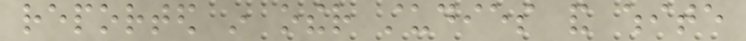reported in other studies and white
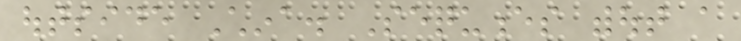outside China. Sequences without a
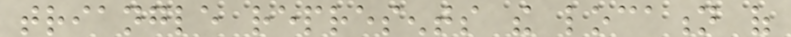triangle represents the location of
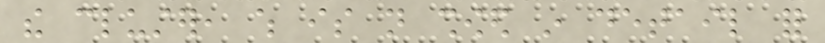the cluster, which is not showed in detail for
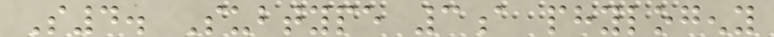S4. Subtype 3a phylogeny
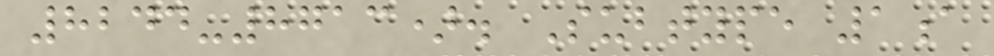8244-8713). Subtype 1a
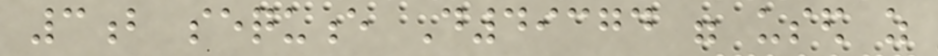3b sequence D49374 were used as
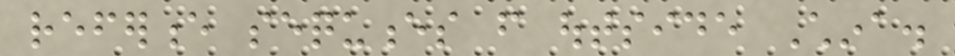reference sequences from outside China.
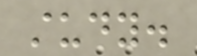study.
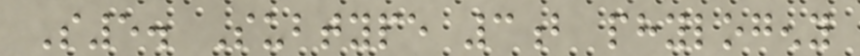S5. Subtype 3b phylogeny
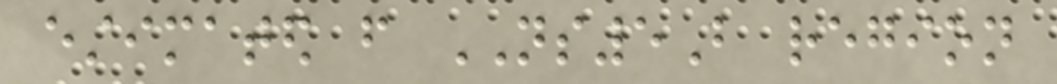estimated from NS5B region
